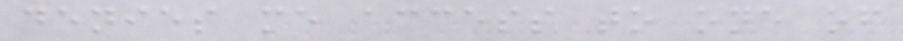denies me access to one of
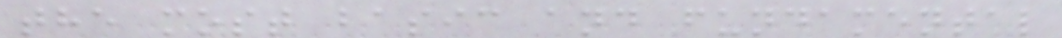the most basic and fundamental
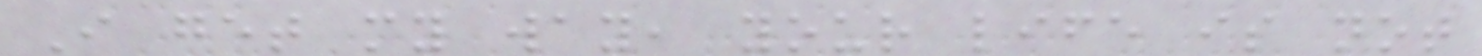I get my way, your life is not
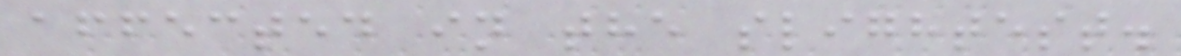affected in the slightest.
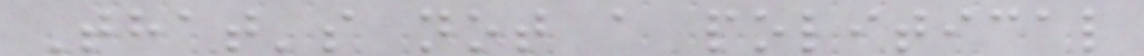That's not a political
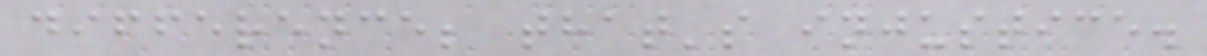difference; that's injustice.
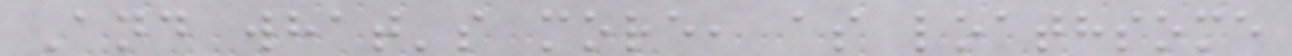And what's more, as loathsome
